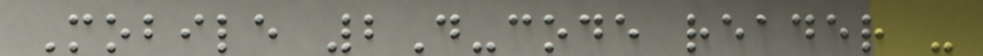Mobile 2D-code reader -
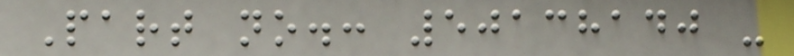Part no.: 50138140 -
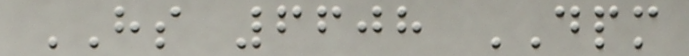HS 6608 DPM
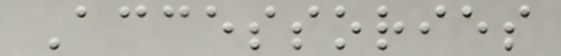Accessories
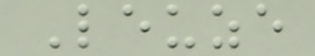Leuze
